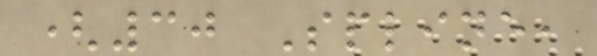(30 Spline,
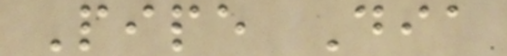Pipe Dia
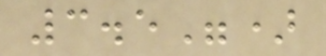3.5")
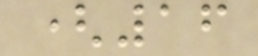(16
